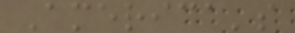America's
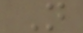N
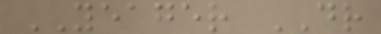YEAGER DR
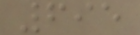695
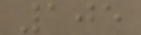105
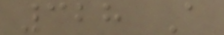328 A
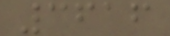3616
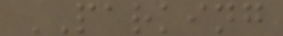PARKING
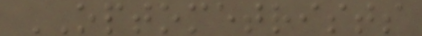OPTOMETRISTS
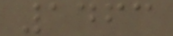1463
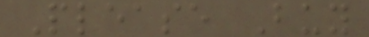Please Buy
